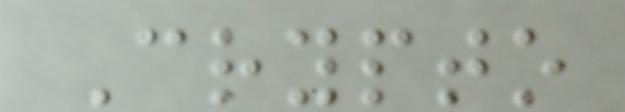Crypto
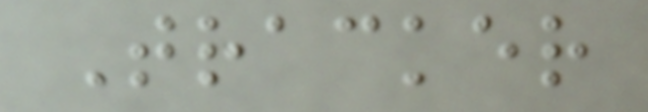Tracker
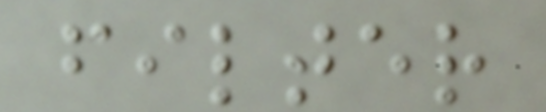filter
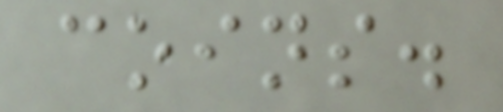coins.
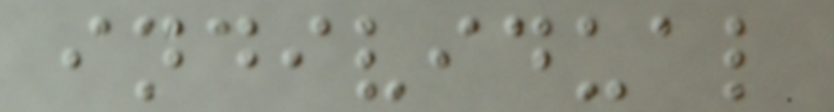individual
